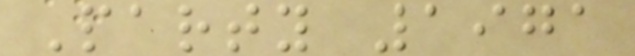Party 1971
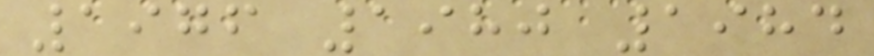1976 1980 1984
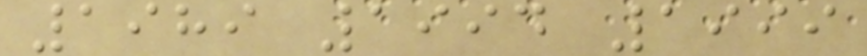1989 1994 1999
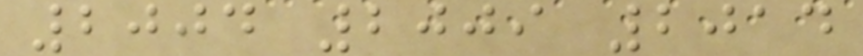2004 2009 2014
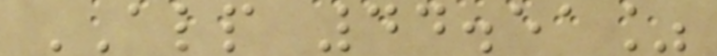ALP 44.51%
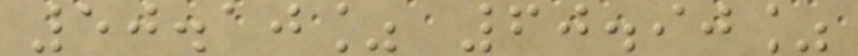50.10% 60.90%
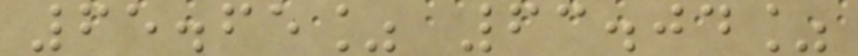65.65% 63.04%
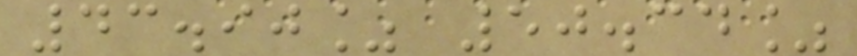43.90% 50.34%
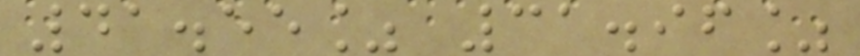41.55% 31.96%
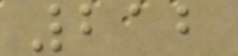212
